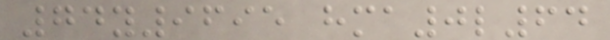74y9695 hma0l64
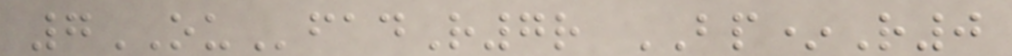7OUfadR7r BP*R0
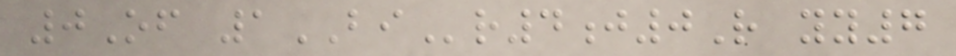0Of 1BIr4j0R yy7
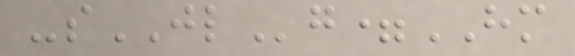-sJLg=HM
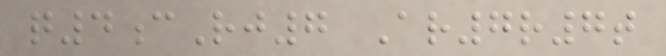q4cRj7 Ar7r7t
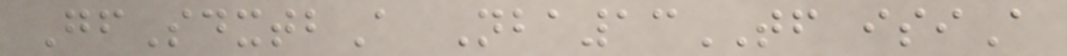GfSdxtbA Nba13TF isiA
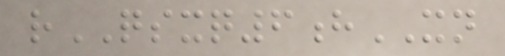rQSXQ6hXN
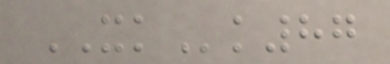XKk87
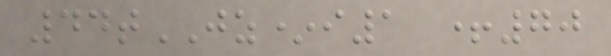44tJZ*i1 +70
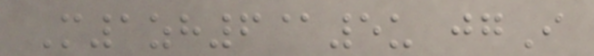M1zh6@5u jgI
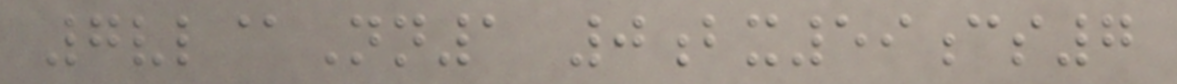7vl@Nn1 0bx59cs7
